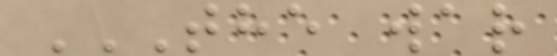THE WAR
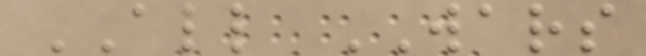ALL WARS
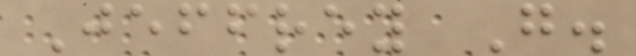Jeffrey G.
